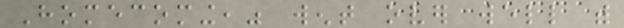Homecoming," went over well with
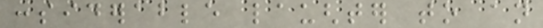considerable laughter to an
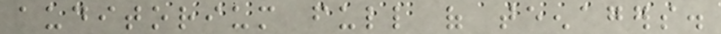auditorium full of teenagers.
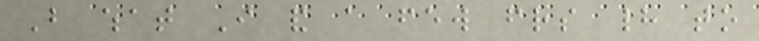But what I and a few friends had to
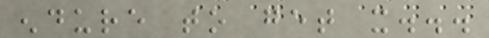endure to get it...
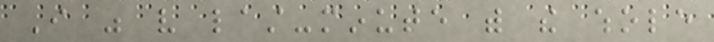I was very last-minute with the whole
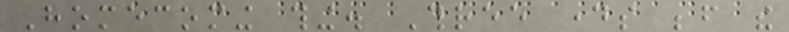Homecoming thing. Three days before the
